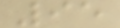95
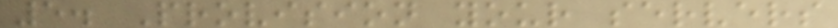5. Provision your servers
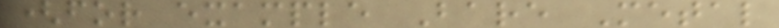(for example Bare Metal
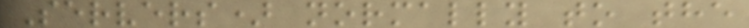Servers) normally to the
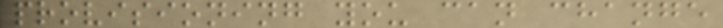provisioning you can change
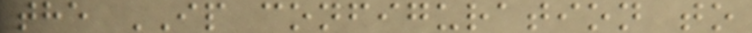the IP configuration to
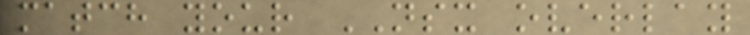match your NSX overlay
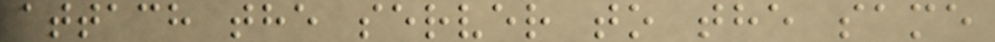attach the server to the same
